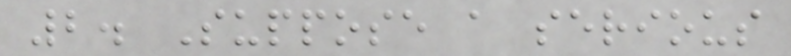2. Suppose a serious
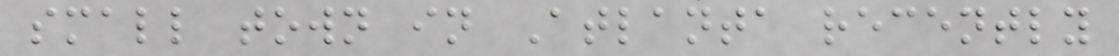small town in Atlanta recently
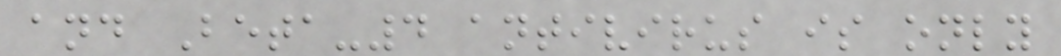and Beta-4 antivirus is only
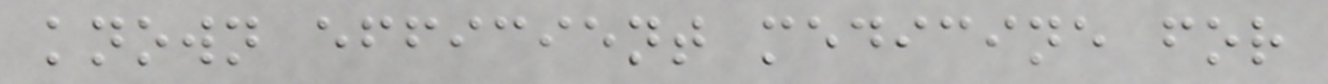known efficient medicine for
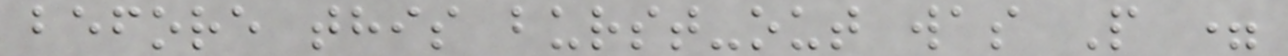before this burst-out was P =
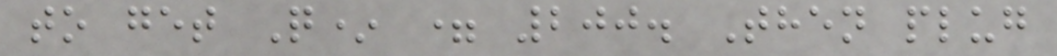to get Q* = 200. Then plug
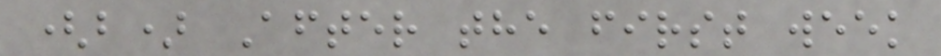(b) After the first week
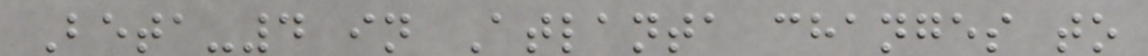Beta-4 in Atlanta changes to
